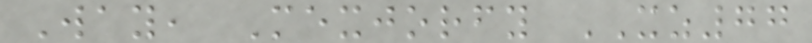Way, Mexjorfy XZ77
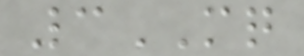3MQ
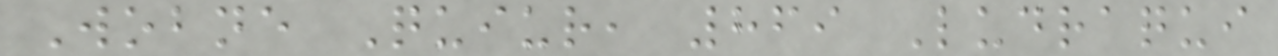Wobne Quiur, 869 Ludraqui
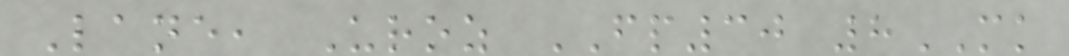Lane, Uroz FP30 8MK
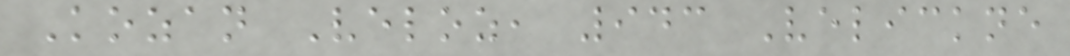Kozan Veloz, 943 Velickne
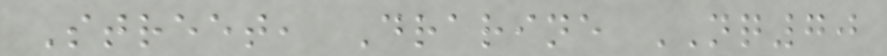Street, Drarine NQ70
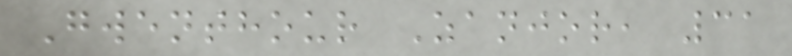Gwenthour Zanjor, 31
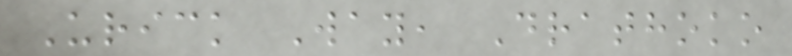Urick Way, Drathoko
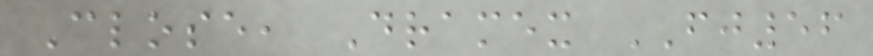Close, Dramex FJ56
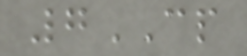7CP
